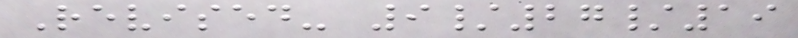Revised- 9/27/19
